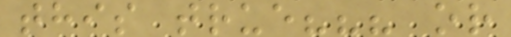this true??? or
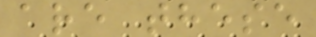are these
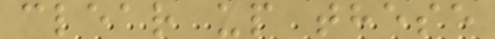clear up these
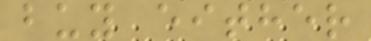buy either
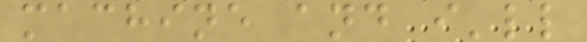machine and i'll
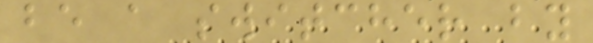be a switcher by
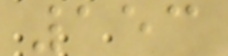153
